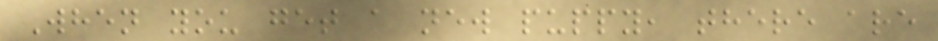When you get a new puppy, there are
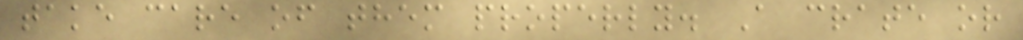take care of them properly. A crate or
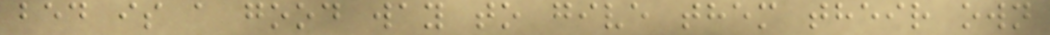bed is a good way to give them their own
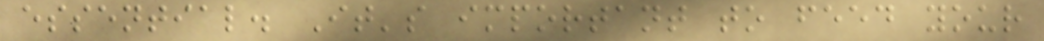essential. It's important to feed your
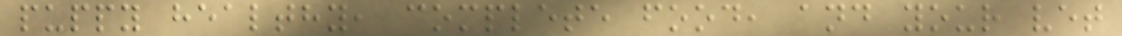puppy healthy, complete food, and your vet
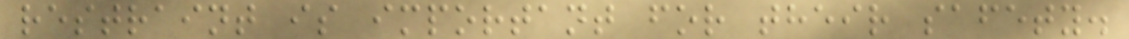restraint is important for their safety.
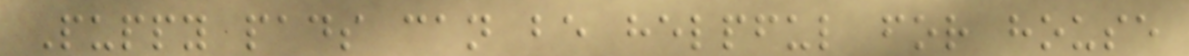Puppy pads can be helpful for house
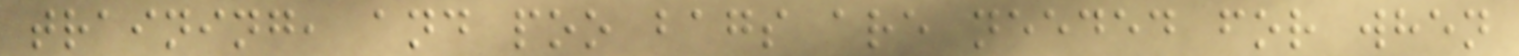training, and poo bags are needed for when
